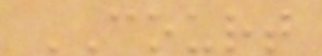COURT
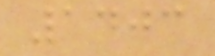1403
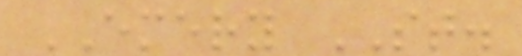EMERY ST.
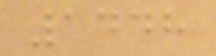1448
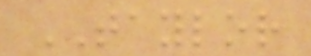TAYLOR
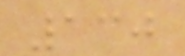130
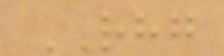RHG
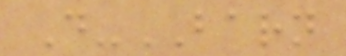D-BARN
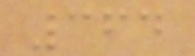364
